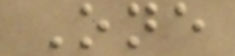One
